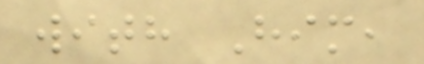with Him,
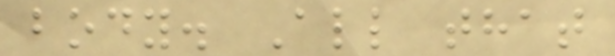body. All that
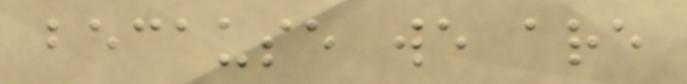because we are
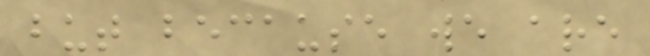but because we are
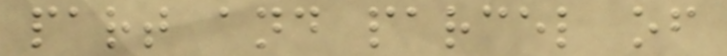part and parcel of
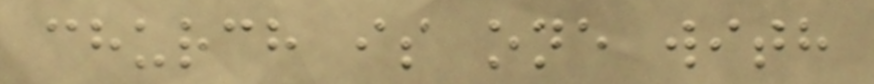church is one with
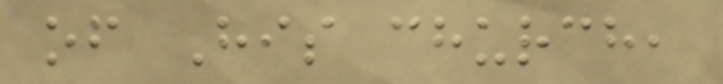of His church,
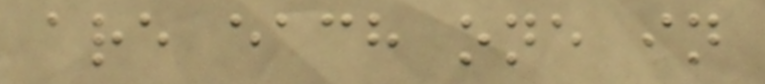are each one in
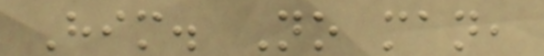Him. No man,
